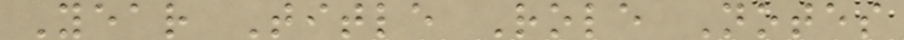Year Title Role Notes
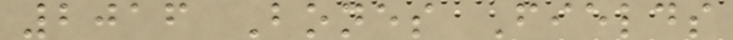2016 Bones Fields
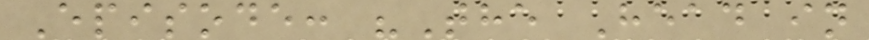Episode: "The Head in
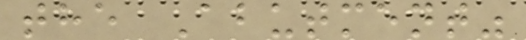the Abutment"
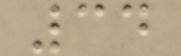34
